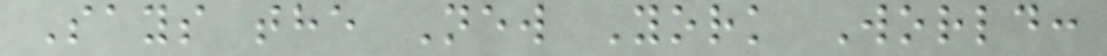Says the New York World:
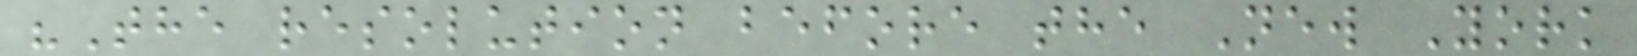"The resolution before the New York
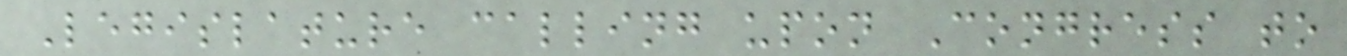Legislature calling upon Congress to
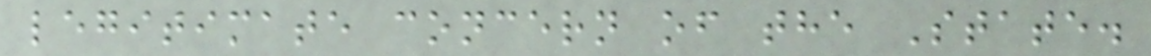legitimate concern of the State.
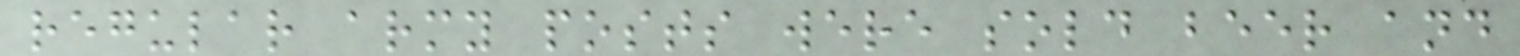regular army posts were sold beer and
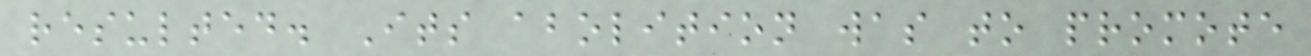resulted. Its abolition was to promote
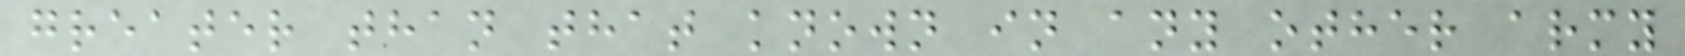greater than that known in any other army
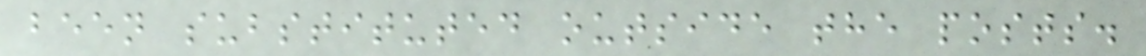been substituted outside the posts.
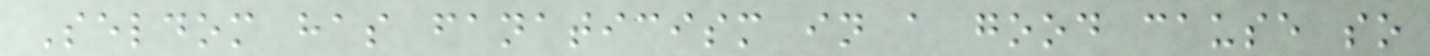Seldom has fanaticism in a good cause so
